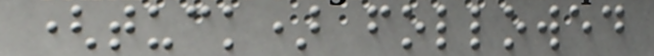(tuck) followed
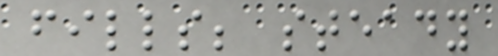fills; steady
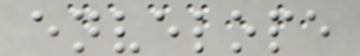envelope
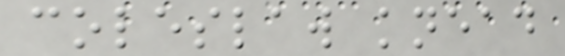coleslaw knead
